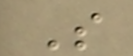S
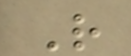R
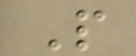P
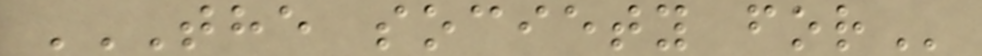THE SOCIETY FOR
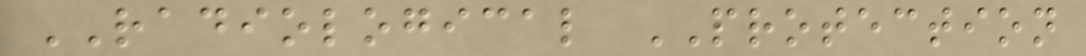RADIOLOGICAL PROTECTION
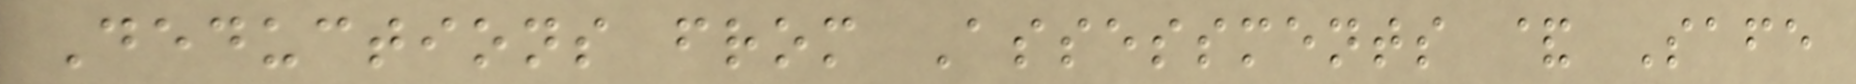Deductions from Assessments & Safe
